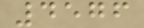4576
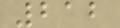212
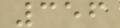356
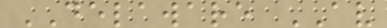DELAWARE AV
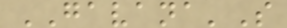GAVANA'S
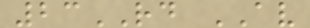23RD AV
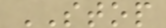STOP
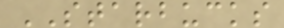STARBUCKS
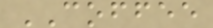COFFEE
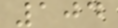104
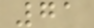71
